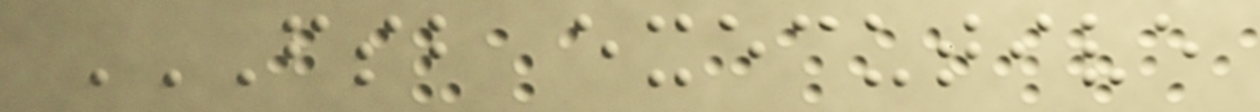FSB EXECUTIVE
